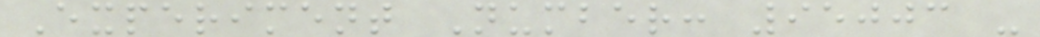Experiment Number: 95003 -
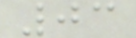03
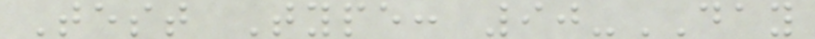Test Type: 90-DAY
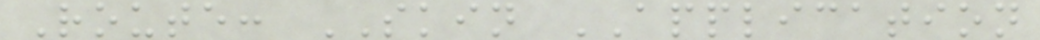Route: SKIN APPLICATION
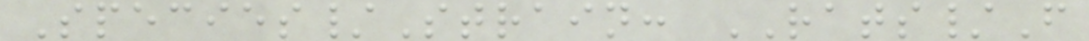Species/Strain: RATS/F
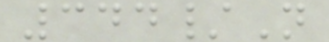344/N
